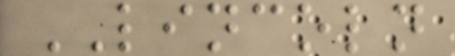LINCOLN
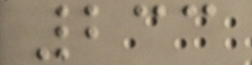233
